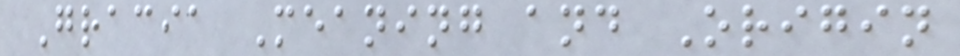Gracia Meaning and Origin
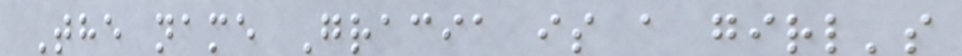The name Gracia is a girl's
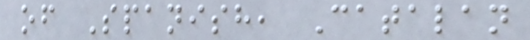of Spanish, Catalan
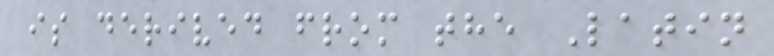is derived from the Latin
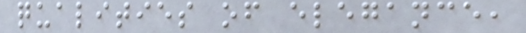qualities of elegance,
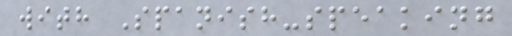with Spanish-speaking
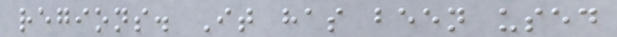regions. It has been used
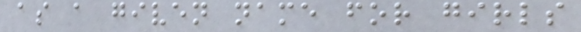as a given name for girls
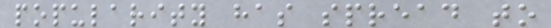popularity has spread to
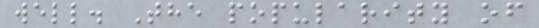well. The popularity of
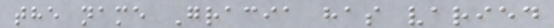the name Gracia has varied
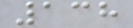138
